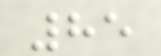85
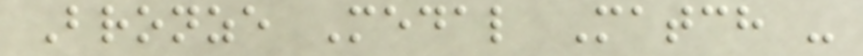Bronze Medal Match -
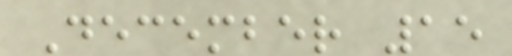December 15
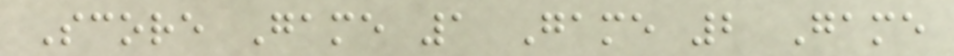Score Game 1 Game 2 Game
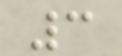3
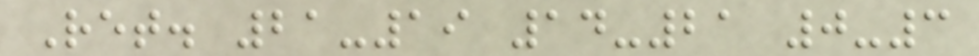Ret. 21-19 14-21 0-3
